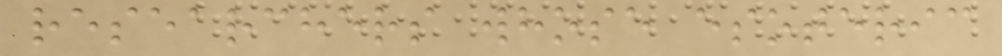researchers whose esoteric
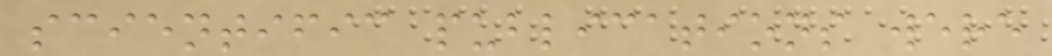scientific publications were
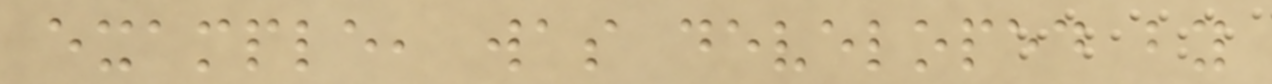example, was developed by
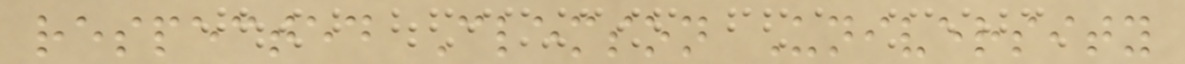respected Clemson University
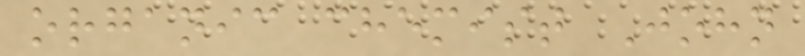organic chemist John
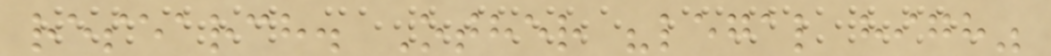research. Other "legal high"
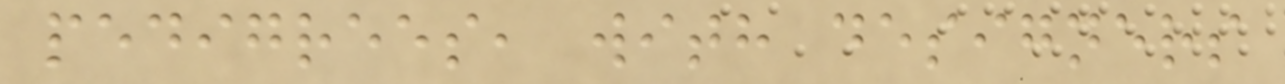pedigrees, with designers
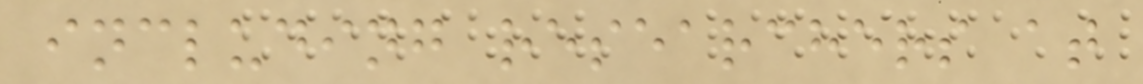including researchers at
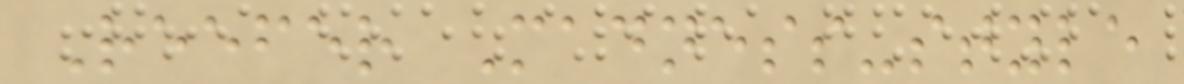Reefer Madness-style
